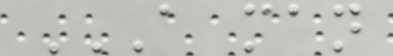A MAN
